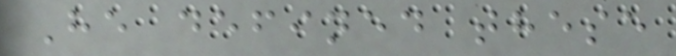He defined these
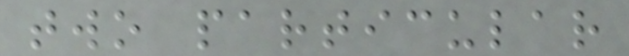two particular
